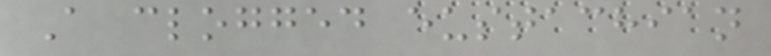A clogged eustachian
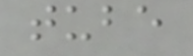tube
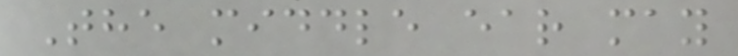The middle ear may
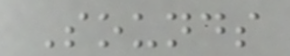Sounds
